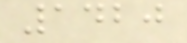1420
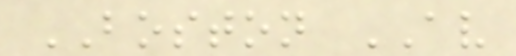BOSTON AV
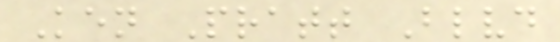Ken Pratt Blvd
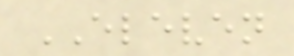ELEVEN
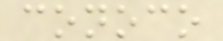conoco
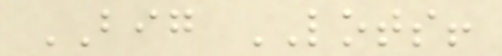BIG LOTS!
